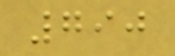790
